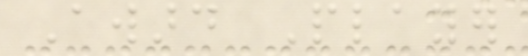Award Player
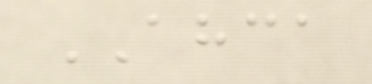AHCA
